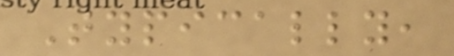Typically,
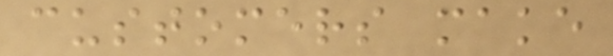customers make
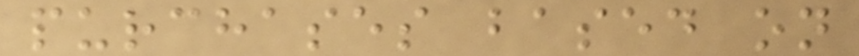purchases based on
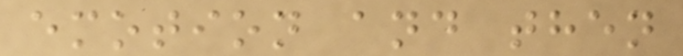emotion and then
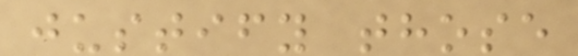justify those
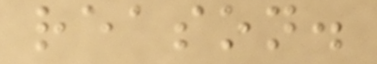reason.
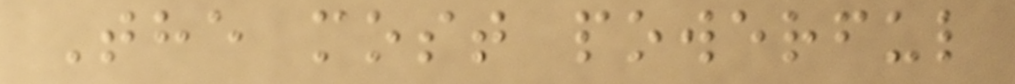The most powerful
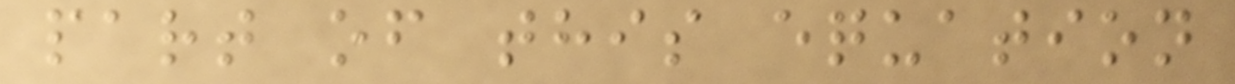part of this equation
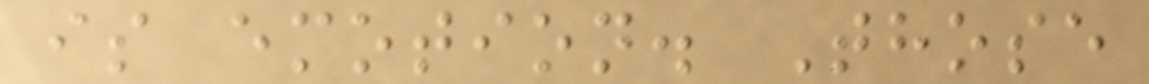is emotion. Those
